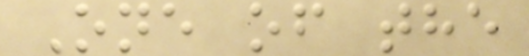One of the
